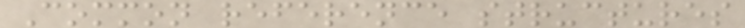Common reference structures
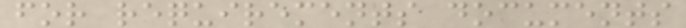for requirements documents
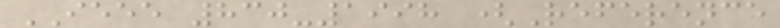IEEE 830-1998 (Reference
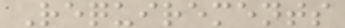Requirements
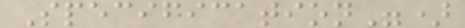Specification")
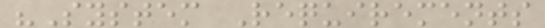"System Requirements
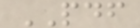PDF
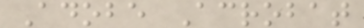Adobe Acrobat
